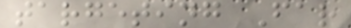targeting Far
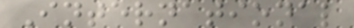International
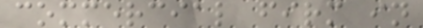commercial firm in
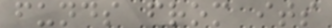funds from its
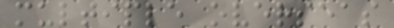multiple overseas
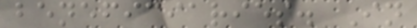beneficiaries. In
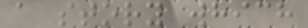a story which
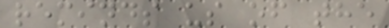reminds us of the
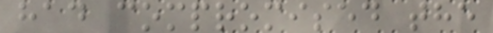had compromised the
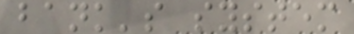bank's system
